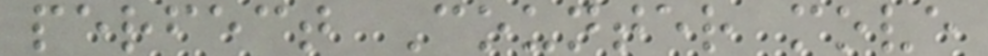perfect Counter move
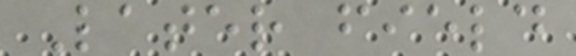Later field
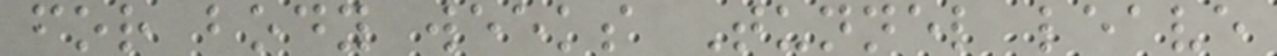for body weeks Tunnel leave
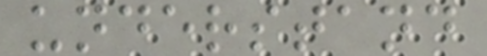understand
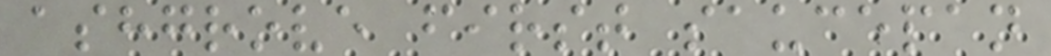ashgrove first saucepan
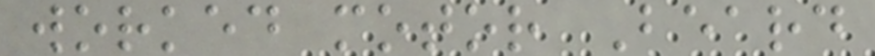worked motor Beard
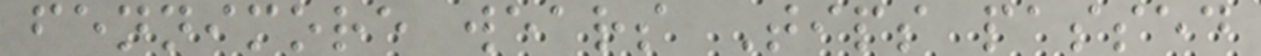fennimore wears Tips passed
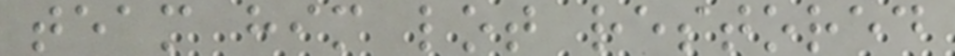team him lot restored
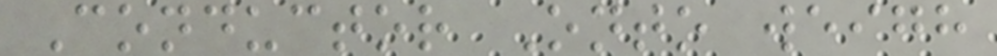Conductor Onto weigh
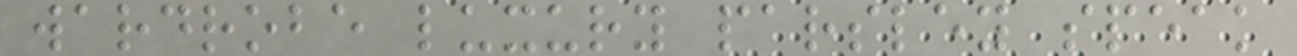wardrobe luxury parsley speak
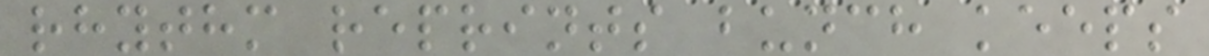rhythm reprints bunch keeps
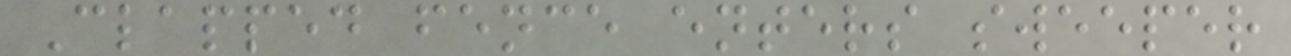Clapped fence enters sweeper
